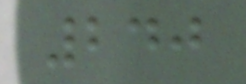240
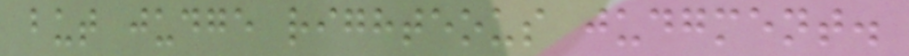but judge righteous judgment.
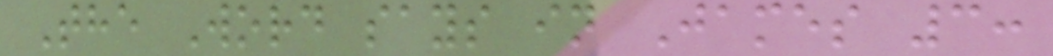The Word says in James 3:
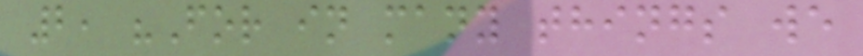2, "For in many things we
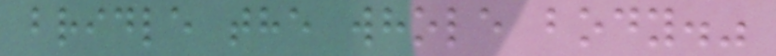bridle the whole body."
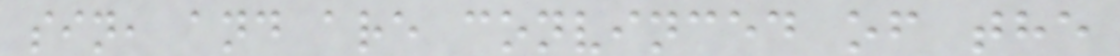sin, and are convinced of the
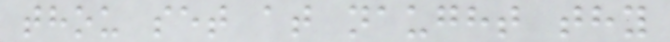thou set at naught thy
